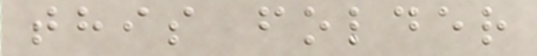this folder
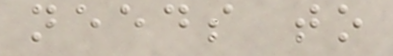needs to
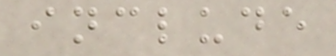include
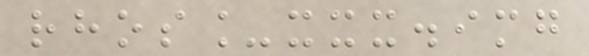rhos_xxx.img
